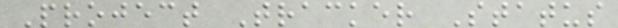Project Tracker Status
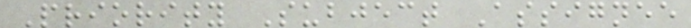Priority Subject Assignee
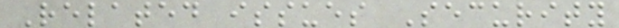Related issues Security
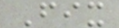Fix
